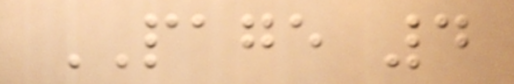PAGE 4
